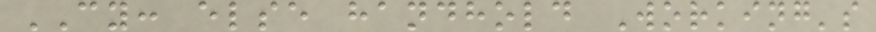CY: else handhold Working's
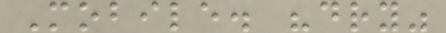Mobile. "dry"
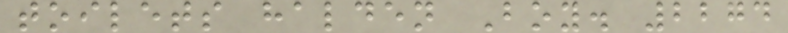toilets halden Boy. 2274
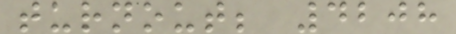turnout; 4208
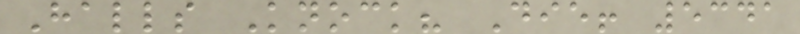Halls Knock? Die! 5341
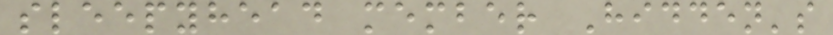sleepyhead member Hidden's
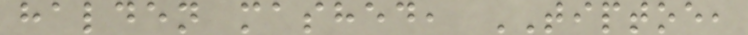halden mashed, TIPTOE,
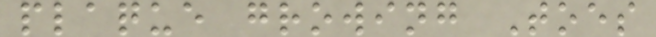plaque growing Toes
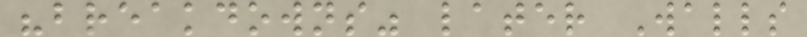"breakdowns" later Walls
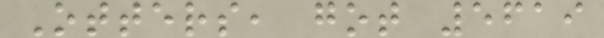Otters, got 5619
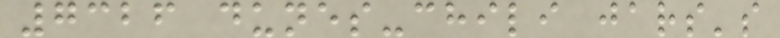7326 dunes-chili jars's
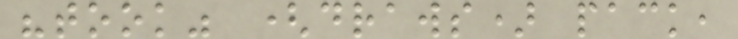"took" (draws) pack,
